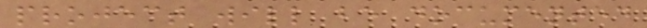project will be documented
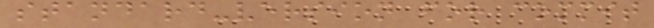standard-version for commit
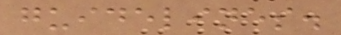guidelines.
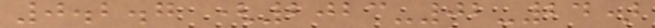0.2.7 (2023-02-24)
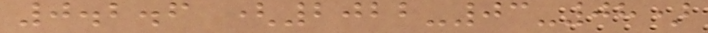0.2.6 (2022-03-08)
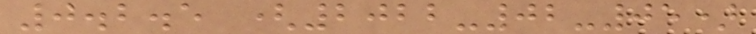0.2.5 (2022-02-05)
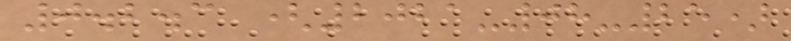0.2.3 (2021-08-25)
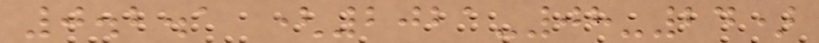0.2.1 (2021-08-24)
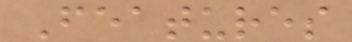Features
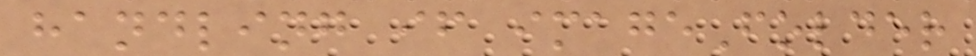handling if imageFolder
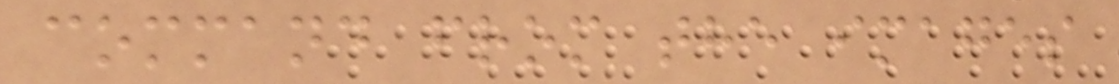command from the images
